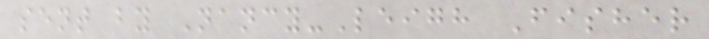sent by Nancy-Leigh Fisher
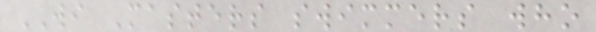WI Masters swimmers who
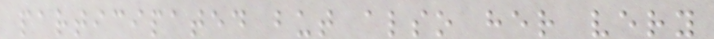participated but also her very
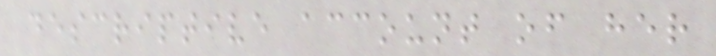descriptive account of her
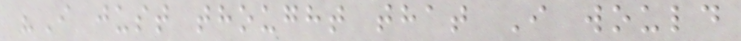"I just thought that I would
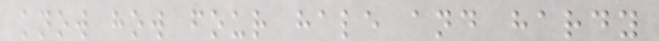know how four hale and hardy
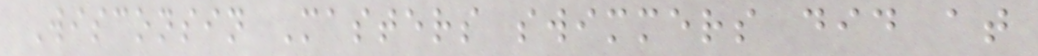Wisconsin Masters swimmers did at
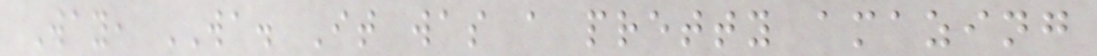Way, WA. It was a pretty amazing
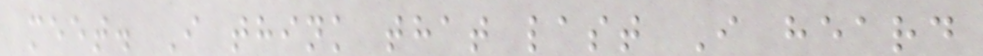meet. I think that last I heard
